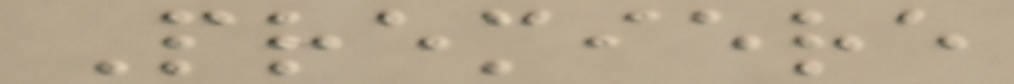Premiere
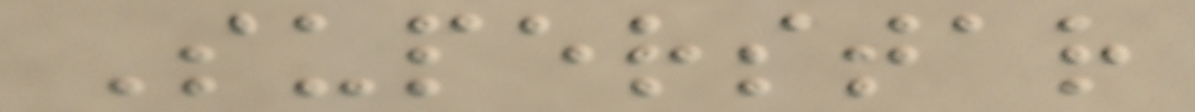Superstar
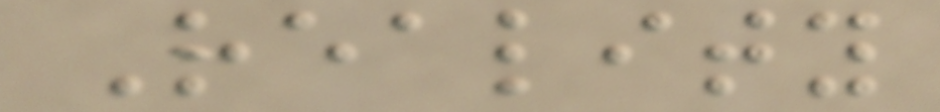Reality
